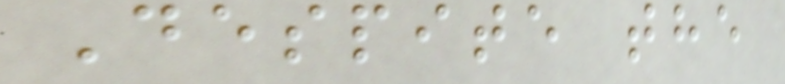Despite the
